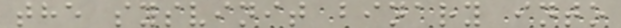the sysvinit binary into
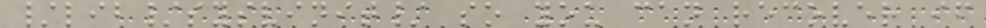/lib/sysvinit/ so you can recover if
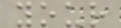your
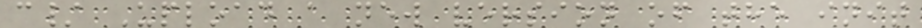c/ Upload a new version of the init
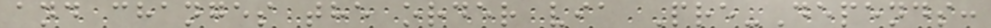and changes the order via Pre-Depends:
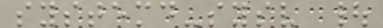systemd-sysv |
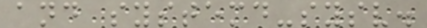and systemd-sysv.
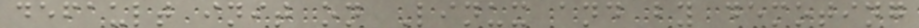default init on Linux and by demoting
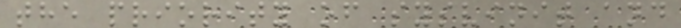the priority of sysvinit and
